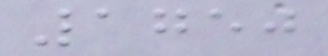1750
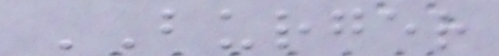BURGER
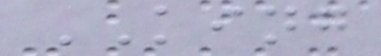KING
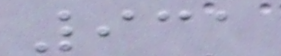931
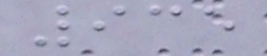935
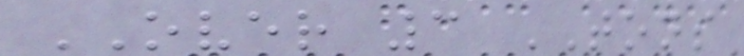OVER 3 TONS
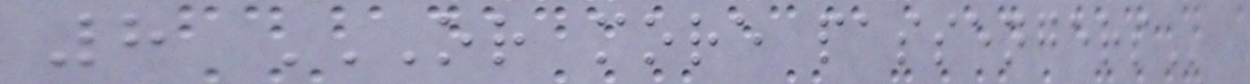8 OR MORE PASSENGERS
